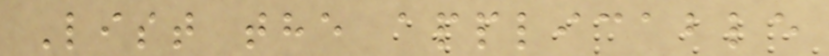List the applicable
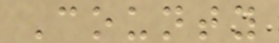County
